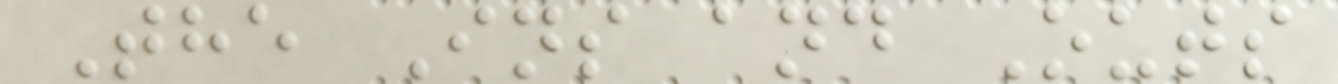The Ins and Outs
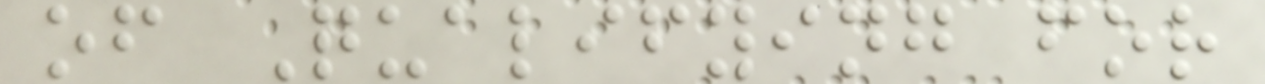of Qualifying for
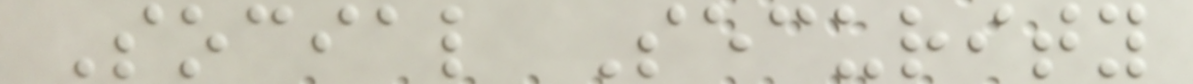Social Security
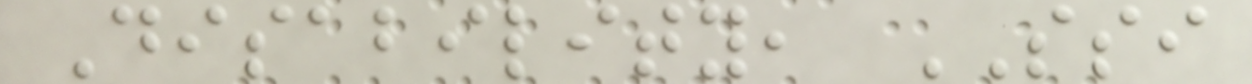Disability, SSI
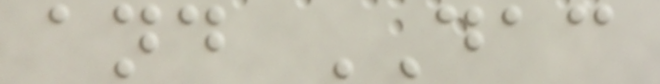and DAC
